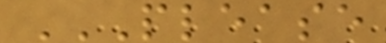PLEASE
